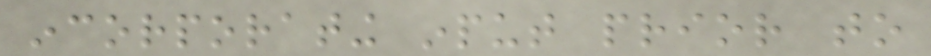incorporating input prior to
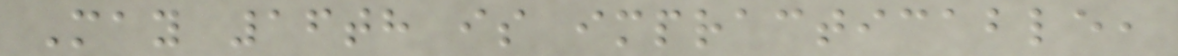May 16th is impracticable,
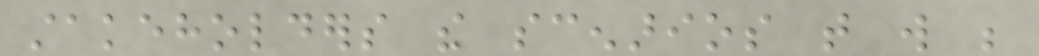stakeholders the scenarios that will be
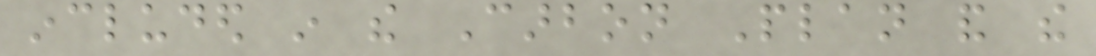included in the Carbon Plan and the
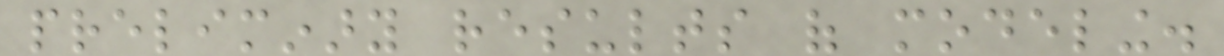preliminary results of modeling.
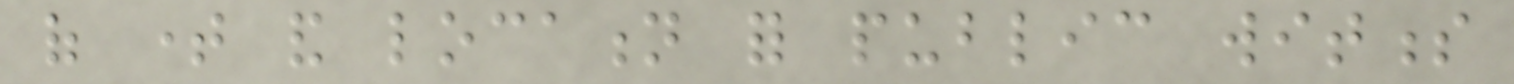of time and location for public witness
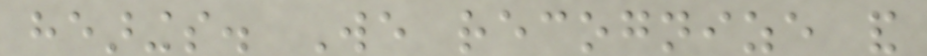hearings. We recognize and
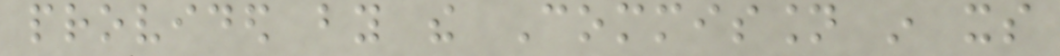provided by the Commission in its
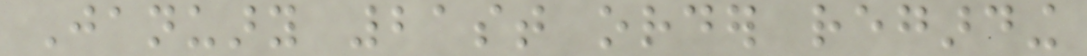January 21st order regarding
